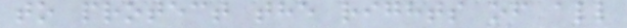to protect the rights of all
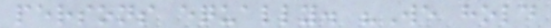persons equally. "We hold
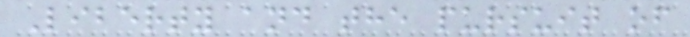Liberty and the pursuit of
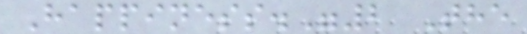Happiness."2 The
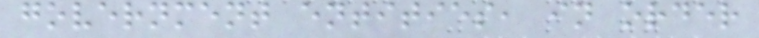government entities, in order
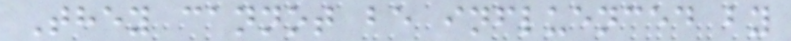They cannot be influenced by
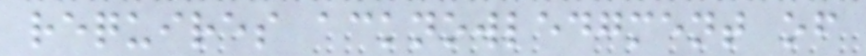requires acknowledgment of
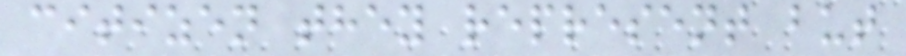citizen they represent but
